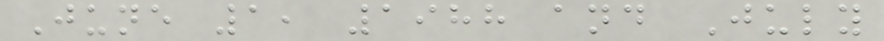June 1, 1988 and July
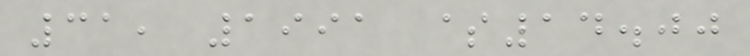31, 1991 $14.00
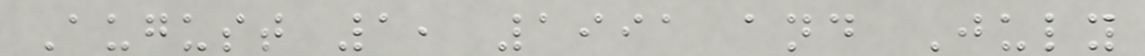August 1, 1991 and July
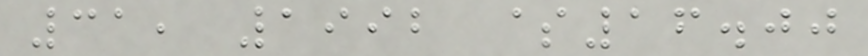31, 1992 $16.00
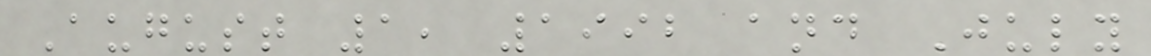August 1, 1992 and July
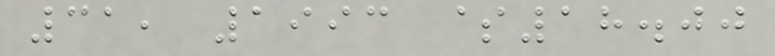31, 1993 $18.00
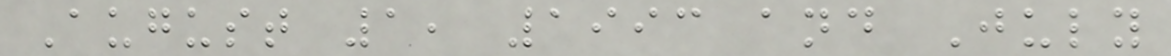August 1, 1993 and July
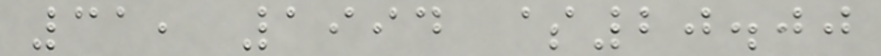31, 1994 $20.00
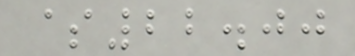$22.00
